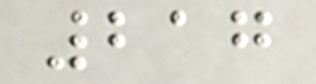217
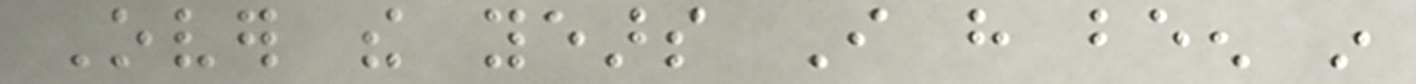Over the years I have been in
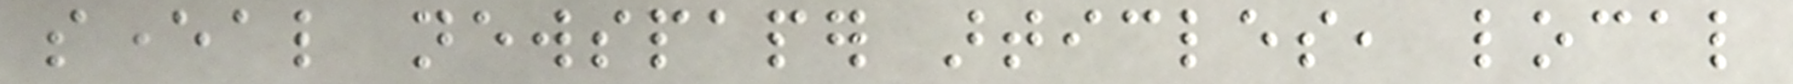several newspaper articles, local
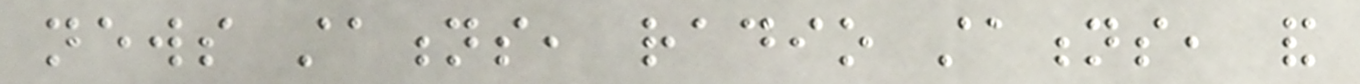news stations, radio stations, and
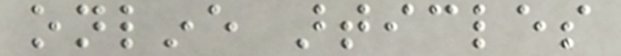online articles
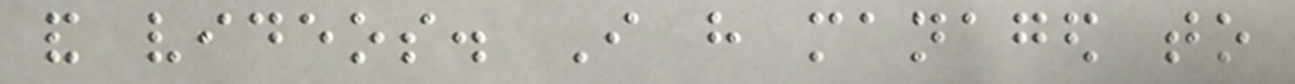and videos. I have managed to
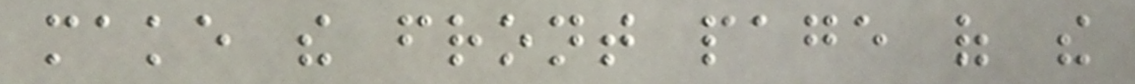make the front page of the
